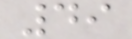49
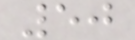50
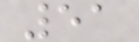51
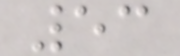53
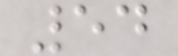54
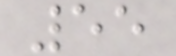55
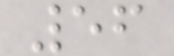56
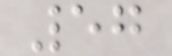57
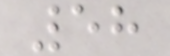58
